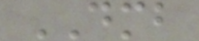DMB
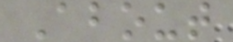About
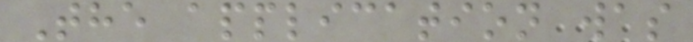The application was
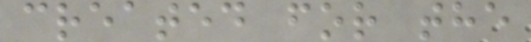created for the
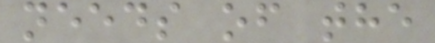needs of the
